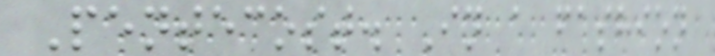Pentecost. In a fashion
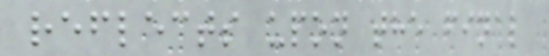reflects upon the final
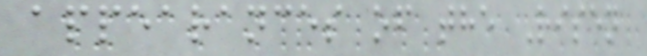appearances of the Risen
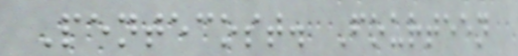Pentecost. Fourteen
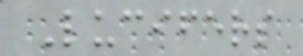Lucifers
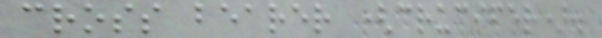cross bearer (crucifer).
